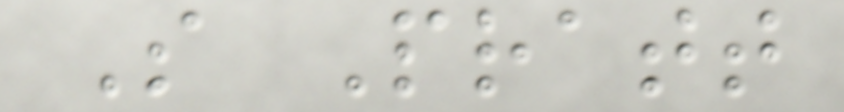S Pratt
